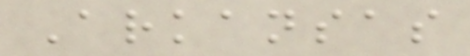Arkansas
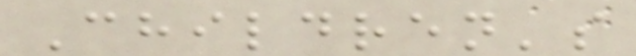Children's
